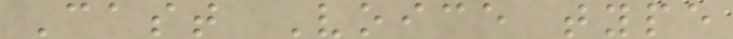Cast Voice type
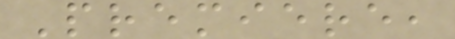Premiere,
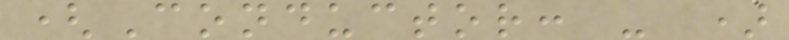(Conductor: - )
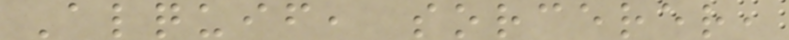Alquif, sorcerer,
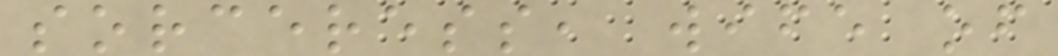sorceress, wife of
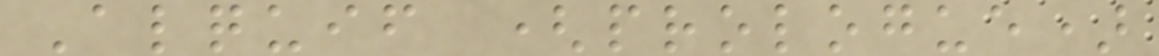Alquif (prologue)
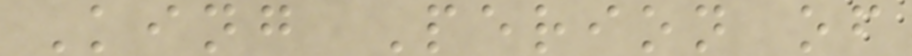King Perion of
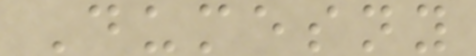Dumesny
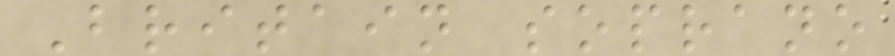Britain soprano
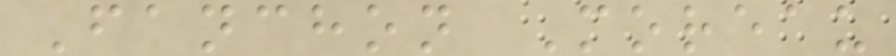Fanchon Moreau
